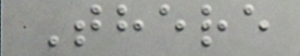There
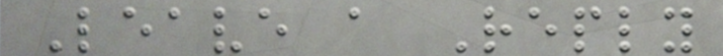Leave a Reply
